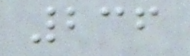236
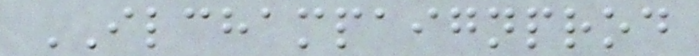ILCHAMPAIGNPROD
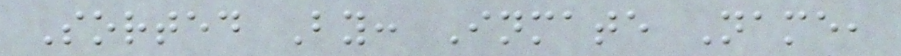Sorted By: Inmate Name,
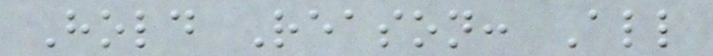Hold Reason: All
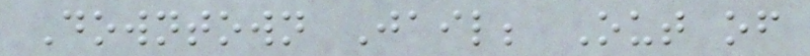Downtown Jail; Out of
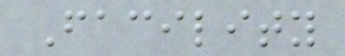Facility
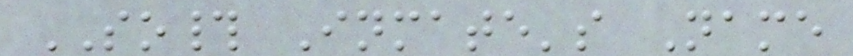SO# Inmate's Name
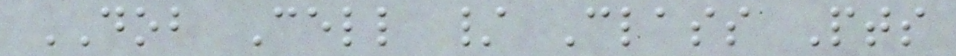DOB Cell / Class Pts
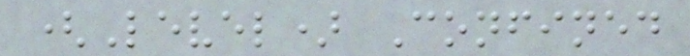(Level) Confined
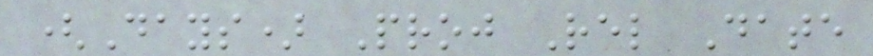(Days) Proj Rel Date
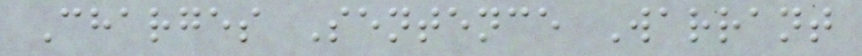Charges Sentence Warrant
